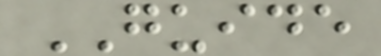GUIDE
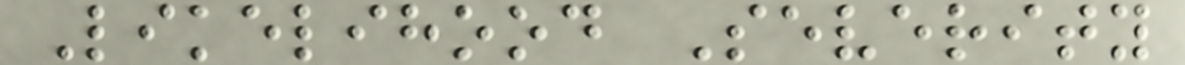Likelihood Severity
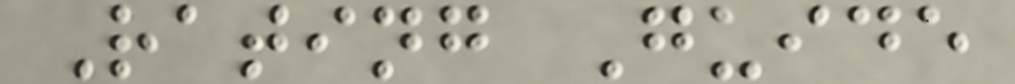Rating Guide
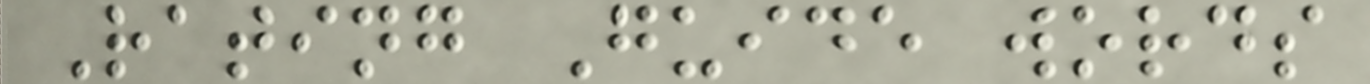Rating Guide words
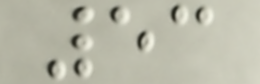53
